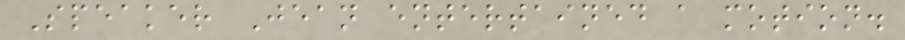Speaker Jean entertained a motion.
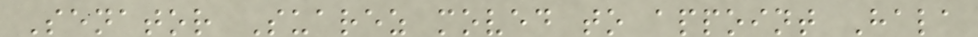Senator Suarez moved to appoint Hala
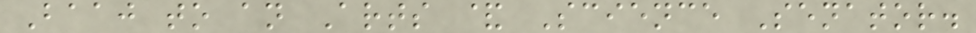Baaj to an Arts & Science Senator.
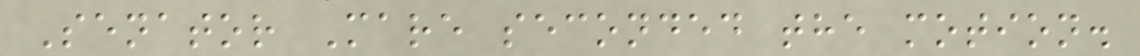Senator Mare seconded the motion.
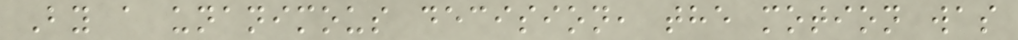By a unanimous decision, the motion was
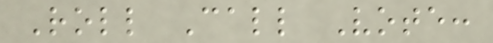Roll Call Vote:
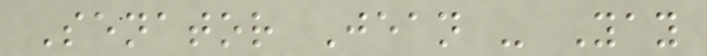Senator Jean - Yay
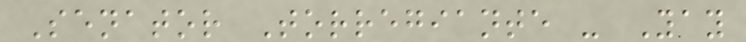Senator Torregiante - Yay
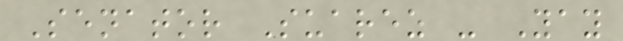Senator Suarez - Yay
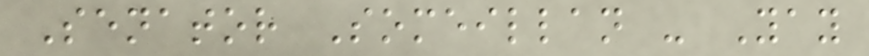Senator Someillan - Yay
